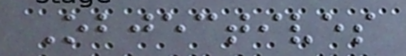Objectives
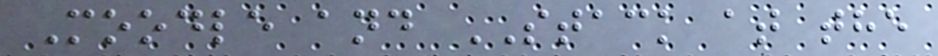Moodle and STACK at the
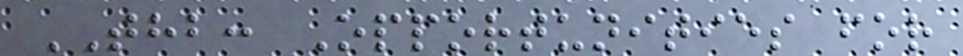THB: Opportunities for
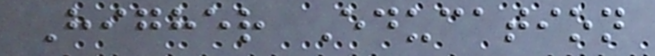Higher Education
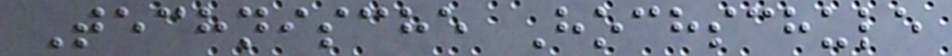Technische Hochschule
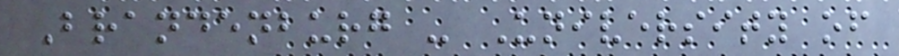Brandenburg - University of
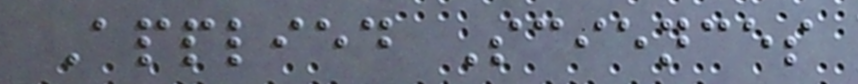Applied Sciences
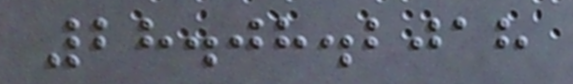28.08.2018
